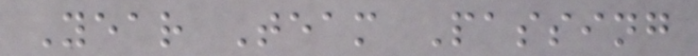Year Team Passing
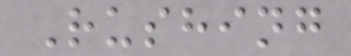Rushing
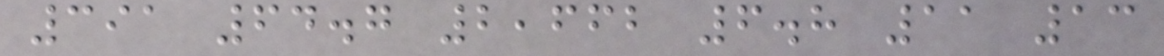391 64.7 2,662 6.8 11 13
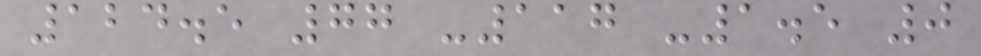124.5 77 -117 -1.5 0
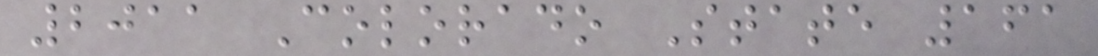2011 Colorado State 161
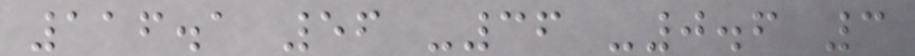116.1 56 -36 -0.6 3
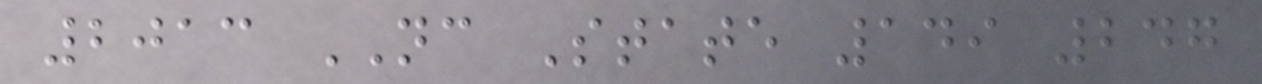2013 NC State 149 247
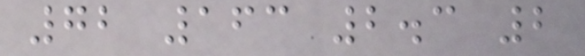72 163 2.3 2
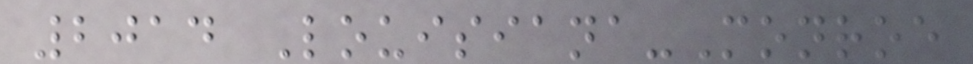2014 Louisiana-Monroe
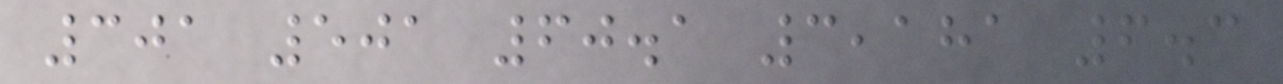301 501 60.1 3,181 6.3
